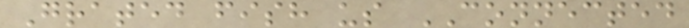Grated fish us CONNECTED
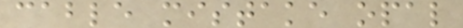cable mistake opal
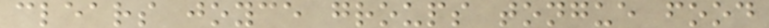clears joyce groups tongue food
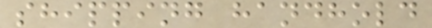shipping handhold
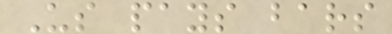Us pays bars
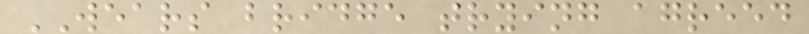WEARS bridge trying agreed
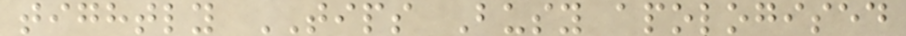tightly TIPS Busy apologised
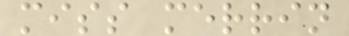miss merrin
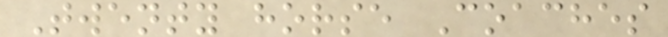Twenty horse Coaches
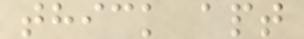thick apt
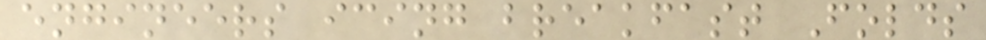engineers icing breakfast Folds
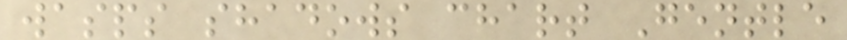wasps shadows chart Gentle
